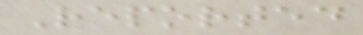Reported
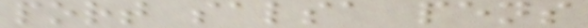port salsa pens
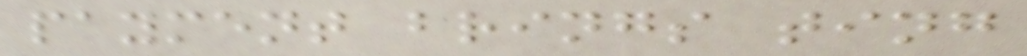payment brings ting
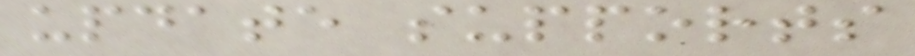update supports
